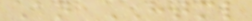An HTML
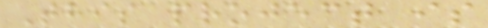This project is
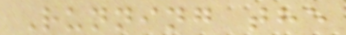Running the
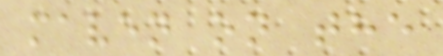maven on the
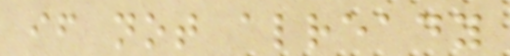if not already
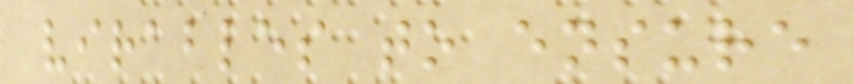virables to ensure
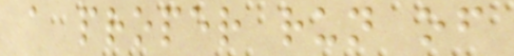a proper run of
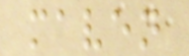maven
